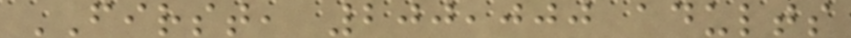FIRST, 200,000 adults
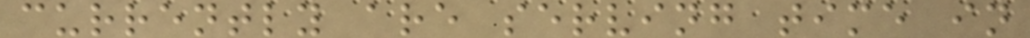currently are serving time in
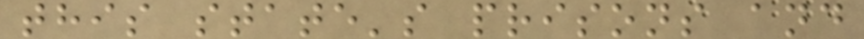this state's prisons and
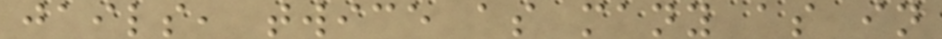jails, twice as many as in
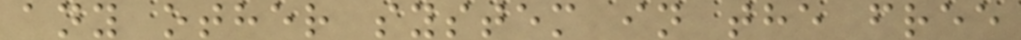any other system in the free
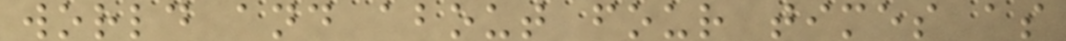world and about four times as
